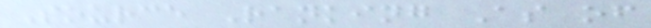Source Ranking As of
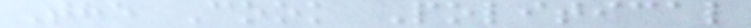The Cook Political
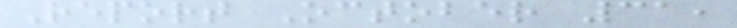Report October 31,
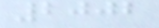2002
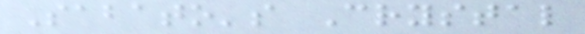Sabato's Crystal
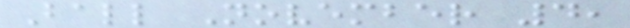Ball November 4,
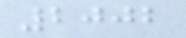2002
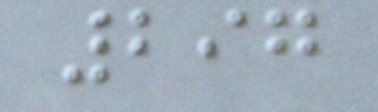297
